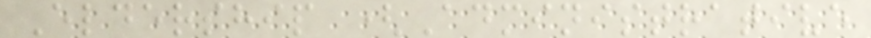Eldership (Administrative
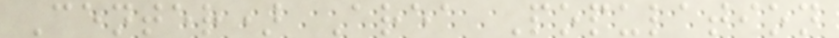Center) Area Population
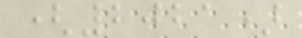(2021)
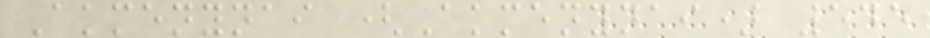Akmenynai (Akmenynai) 545
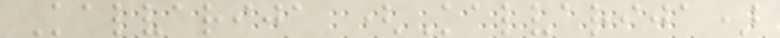Kalvarija (Kalvarija)
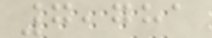7,781
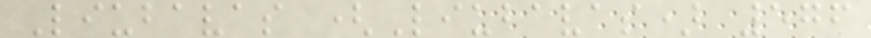Liubavas (Liubavas) 576
